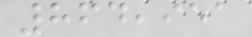864,951
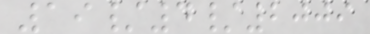19/4/2009
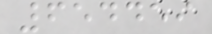654459
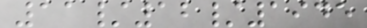11/12/1945
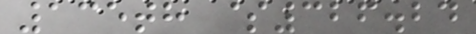135th $326.24
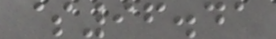$96.41
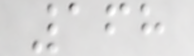168
